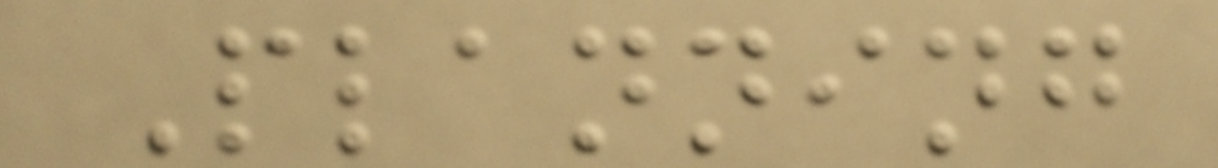Planning
